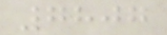7807
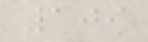109
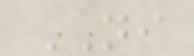NI
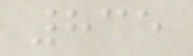835
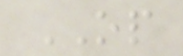OP
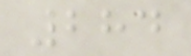284
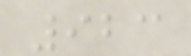923
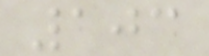103
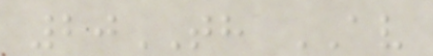20TH AV
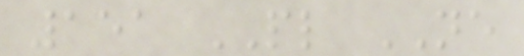151 PL NE
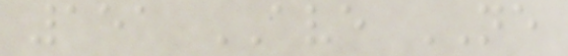151 AVE NE
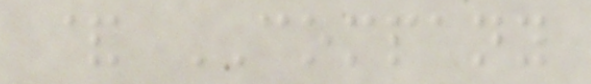& COMPANY
